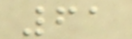61
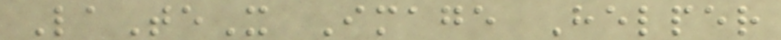LaTeX Image Helper
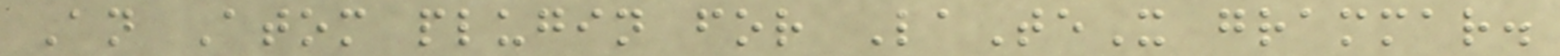An Atom plugin for LaTeX grammar.
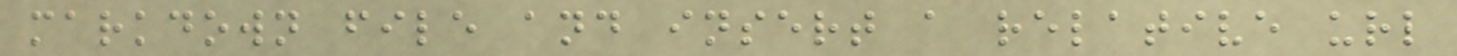markdown file and insert a relative url
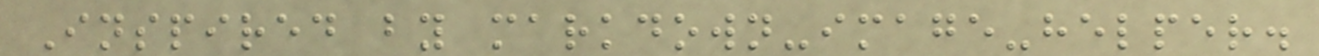Inspired by markdown-image-helper.
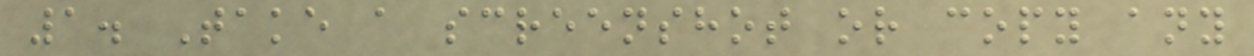1. Take a screenshot or copy any
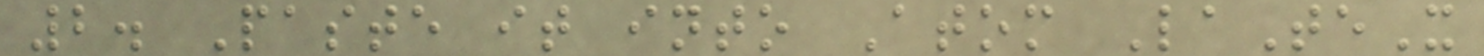2. Paste it into Atom LaTeX
